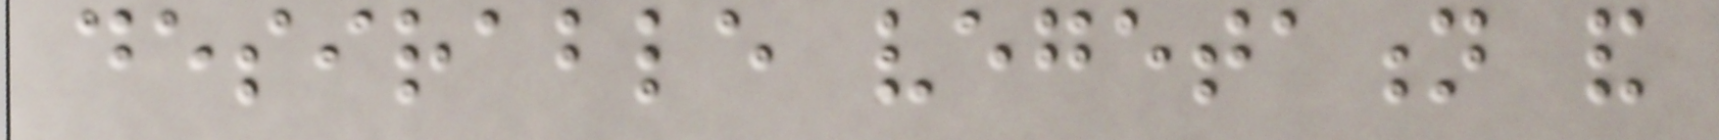desirable vegetation and
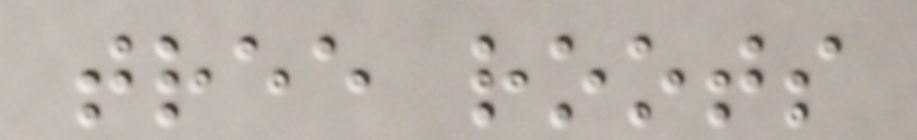tree roots
